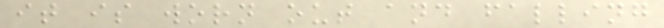it is worn out and falling
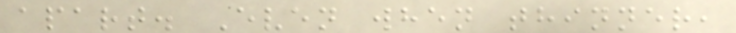apart. Even when thinner,
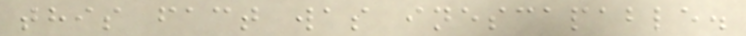this fact was inescapable.
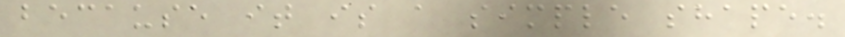because it is a simple shape.
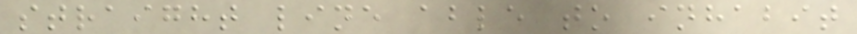straight line able to inhabit
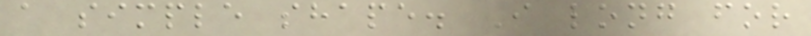a simple shape. I long for
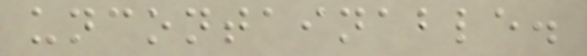uncontainable.
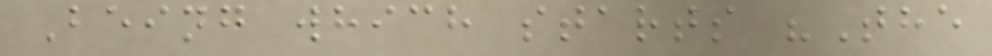Being which starts "The
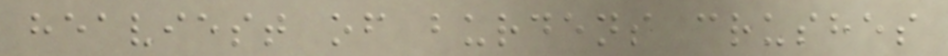heaviest of burdens crushes
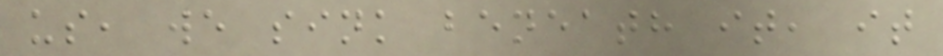us, we sink beneath it, it
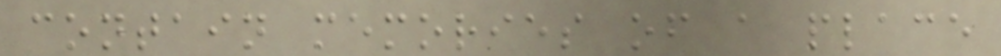contain memories of a place
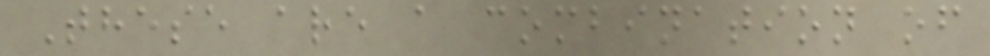These are a combination of
